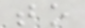to
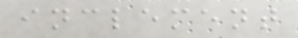inclement
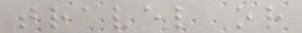travel or
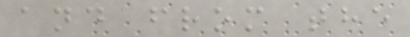and from the
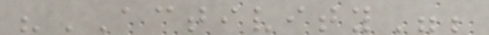"ACTIVITY";
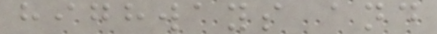highways and
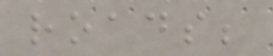roads;
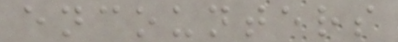encounters
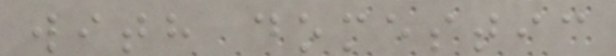with domestic
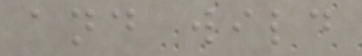and wild
